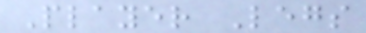Player Legs
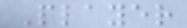Player
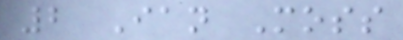2 Ian Moss
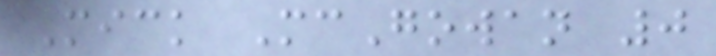Mick McGowan 0
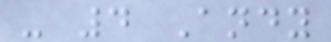- 4 Andy
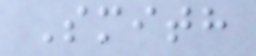Smith
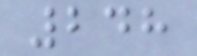248
